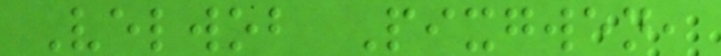Velwob Pixgwen,
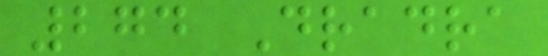274 Dradra
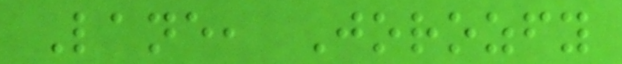Lane, Jorozfy
